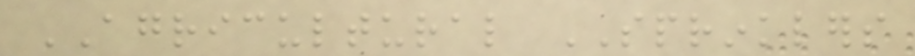AGRICULTURAL SPRINKLERS
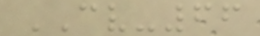CV-66
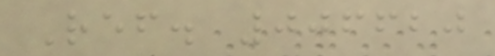Ref. 006620
